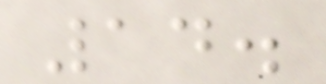14.
